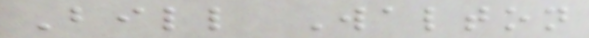Bill Walton
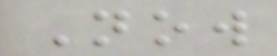Now
